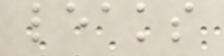leaks
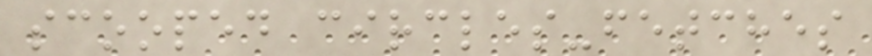scooped circles-fetches
